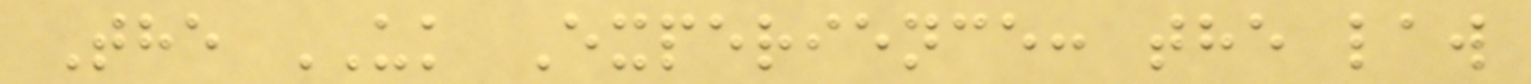The UK Experience: the law
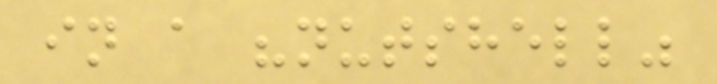in a "nutshell"
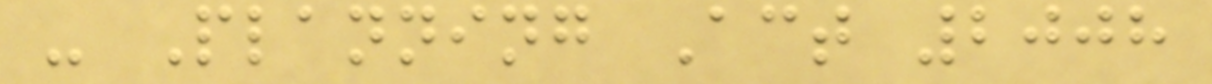- Planning Act 2008
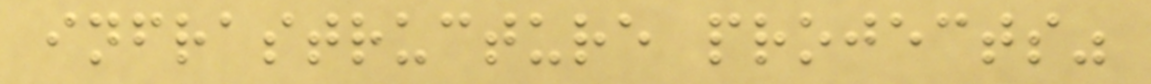infrastructure projects"
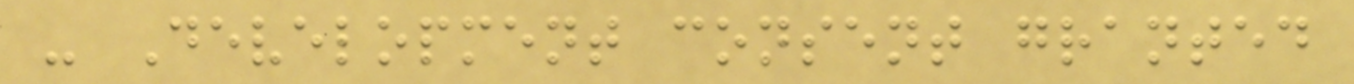- Development consent granted
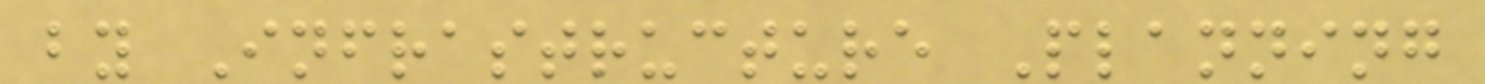by Infrastructure Planning
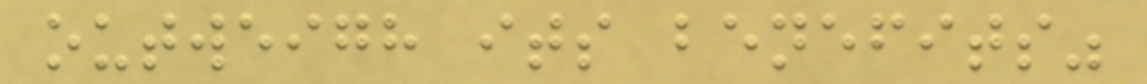outweigh its benefits"
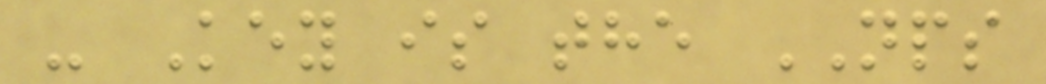- Key is the NPS
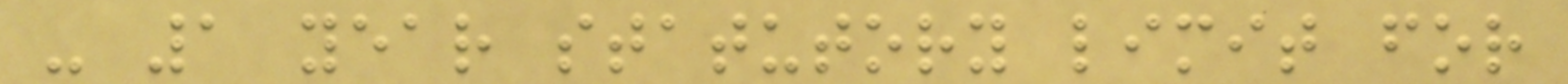- 1 year statutory limit for
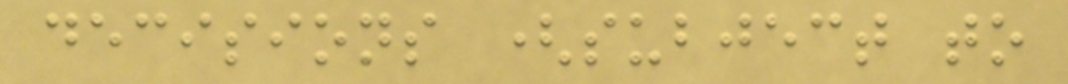decisions (subject to
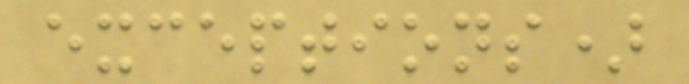exceptions)
